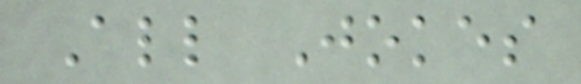All Jokes
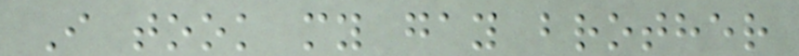I took my gay brother
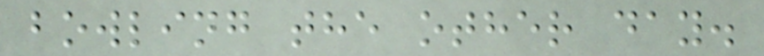bowling the other day.
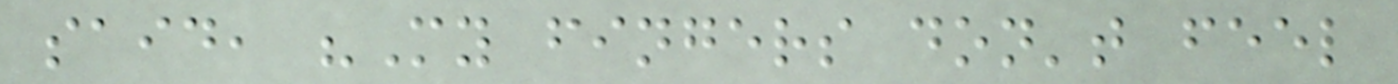said, "My fingers don't feel
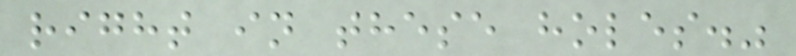right in these holes."
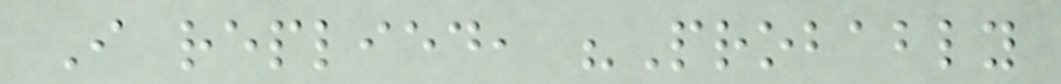I replied, "Probably
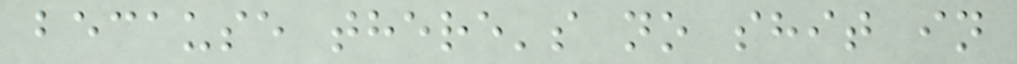because there's no shit in
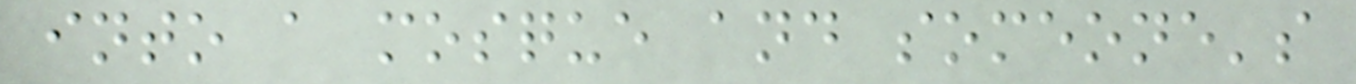into a mosque and someone's
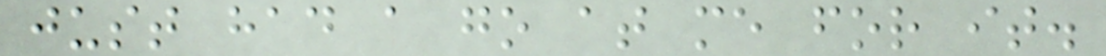just had a go at me for it.
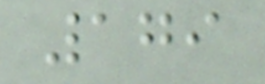179
